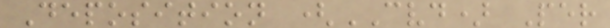Deposition (CVD) Per
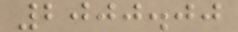2000.00
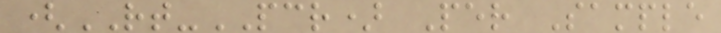(RT-PCR) Per Sample
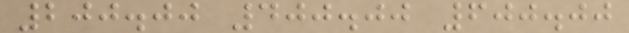200.00 400.00 600.00
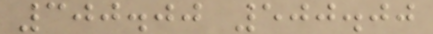300.00 500.00
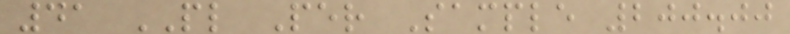41 PL Per Sample 200.00
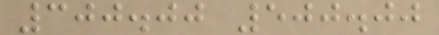300.00 500.00
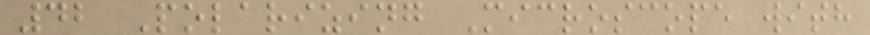42 Polarizing Microscope with
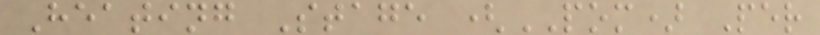Heating Stage (POM) Per
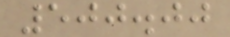500.00
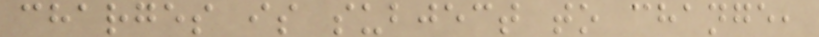charges is subject to change,
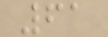61
